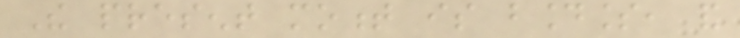The present moment is boundless, and
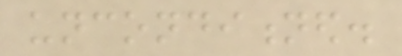unconditioned.
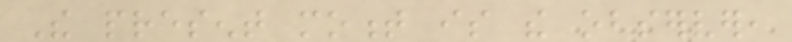The present moment is the observer,
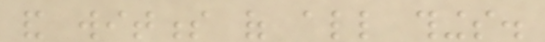and witness of all things.
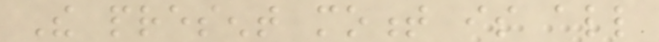The present moment is all
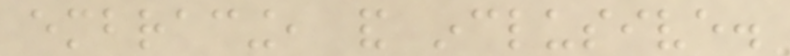embracing, and inclusive.
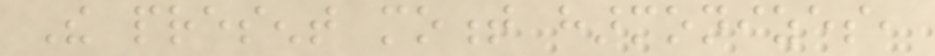The present moment harmonizes,
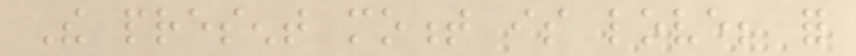The present moment is love; for
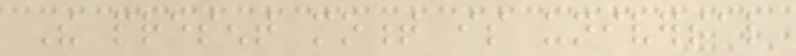The present moment is universal
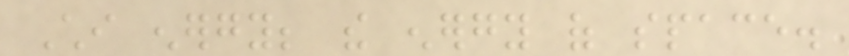Chi energy; the energy of space.
